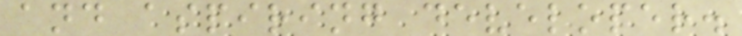and aspiring developer.
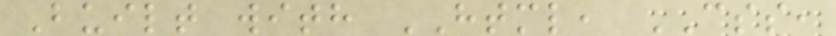Built with HTML, CSS,
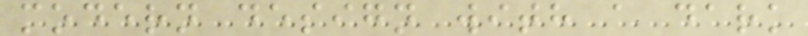modern design with a dark
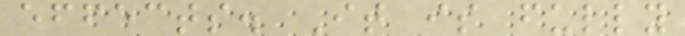effects. It is fully
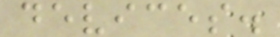devices.
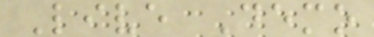Live Demo
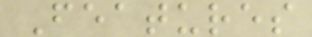Features
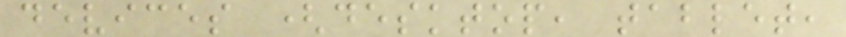devices (desktop, tablet,
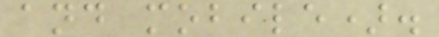and mobile).
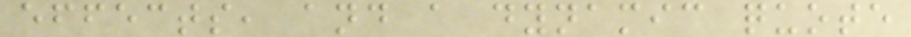effects, and a dynamic quote
